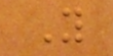You
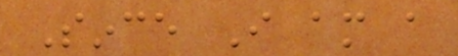Since I am a
